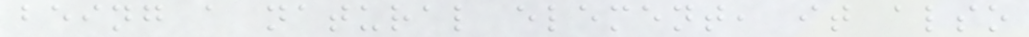being a natural element, it also
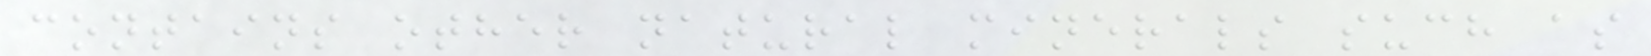contains other natural minerals such as
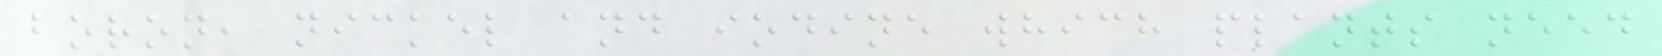boron, nickel and iodine which plants need
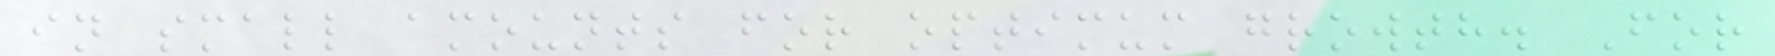in small amounts for optimum growth. For
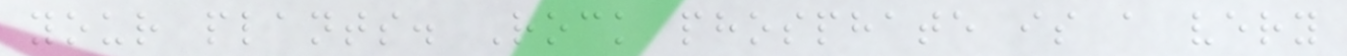your plants. Rock phosphate is a very
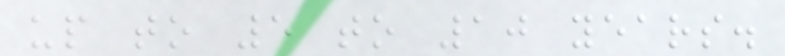up to 5 to 10 years.
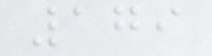179
